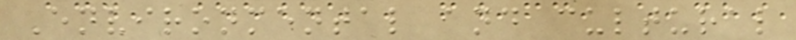Environmental and cultural
